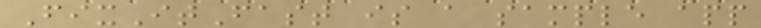FixItFast is a sample app
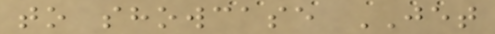to showcase JET
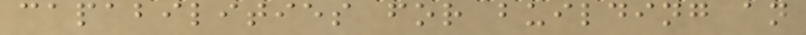capabilities for building an
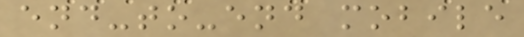end-to-end mobile
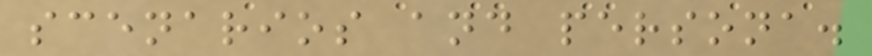scenarios and persona.
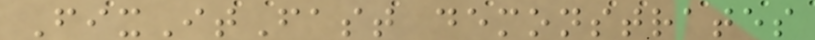FixItFast demonstrates
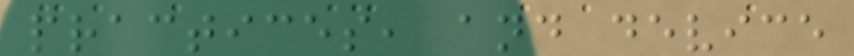practices, and device
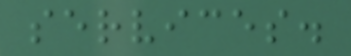services.
